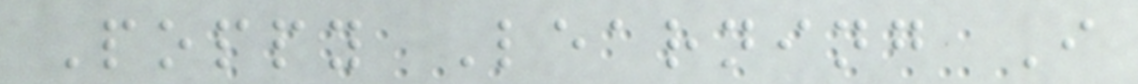Poppy Learning I
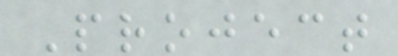Project
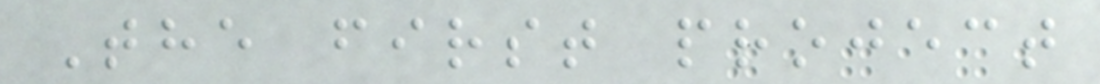The first project
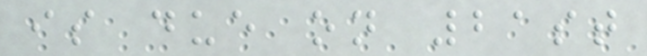is due on 21st
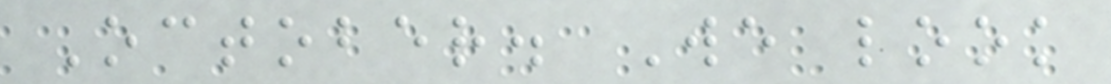October. We look
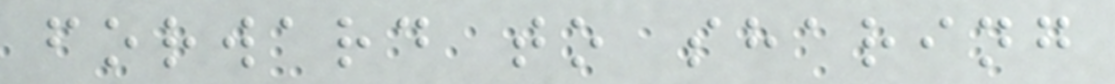forward to sharing
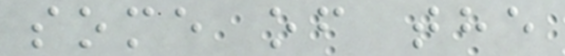some of the
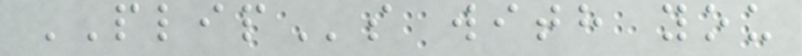PLIPs with you
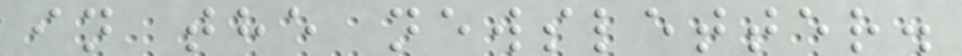in the newsletter.
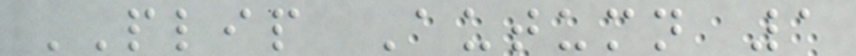PLIP Autumn 1
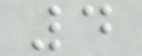4
